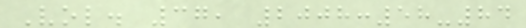Vol. 37, 2008:58-84
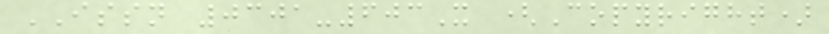ISSN 0301-603X (Copyright)
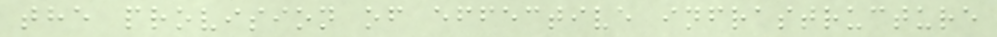the provision of effective infrastructure
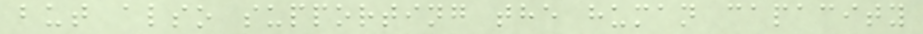but also supporting the human capacity
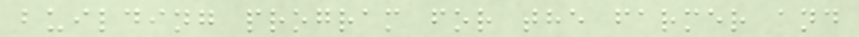building program for the farmer and
